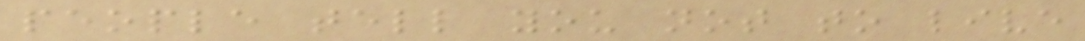people tell you not to live
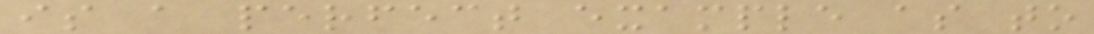is a perfect example as to
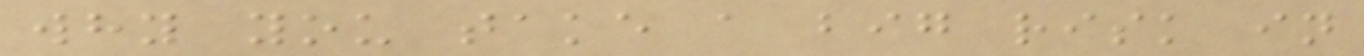why you take a big risk in
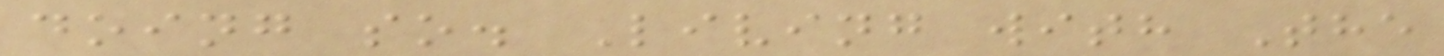doing so. Living with The
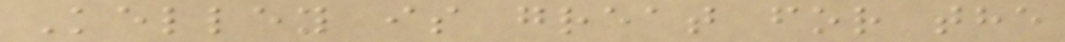Kelley is great for the
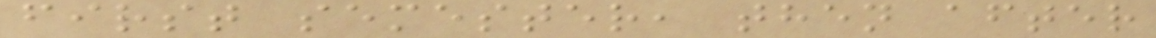first semester, then after
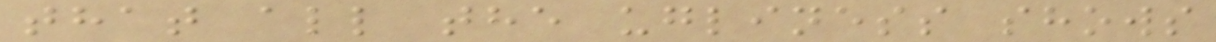that all the ugliness shows
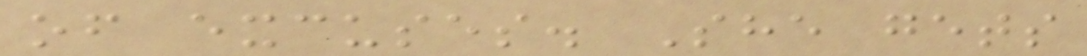of excuses. She gets
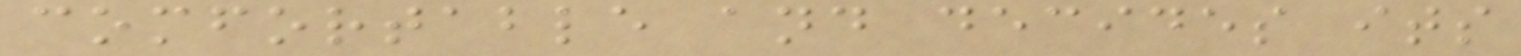comfortable and decides its
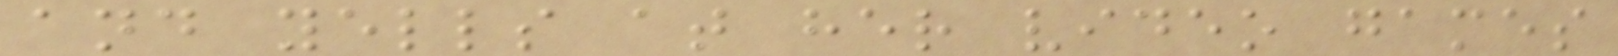and yells at her video games
